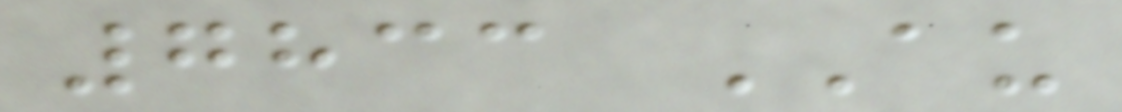7833 AU
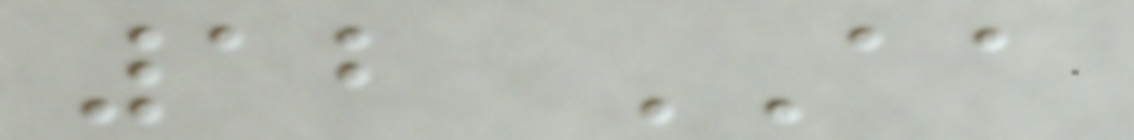12 AA
